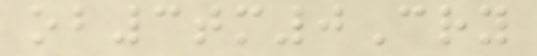ob3tm0Cry
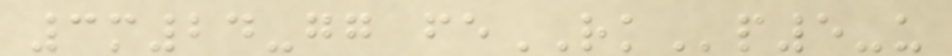3m24-gg feRKp5-u
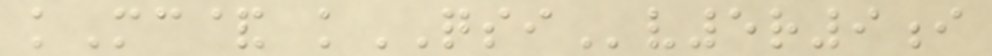kMc& kQSIv5r9i
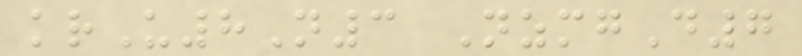krU8N3 NzmgD7
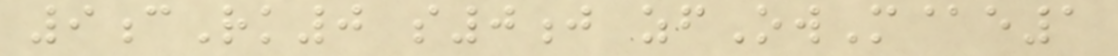9cRk0 s0j zfOwM@e1
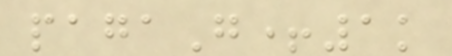pagaG+1k
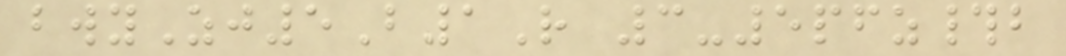bwyZj5B1R 3-5pfz#b
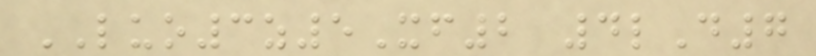LUO3z5Xf2 4lD7
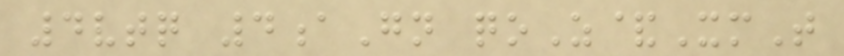4vtq 4aGn qoZ&XmT
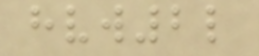hvw2l
